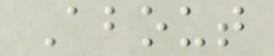About
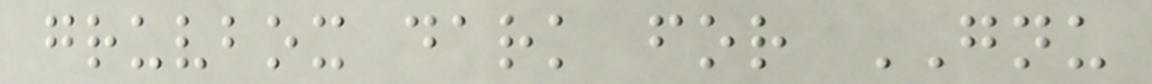gruvbox dark for GNU
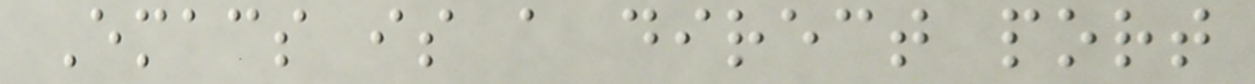Emacs is a direct port
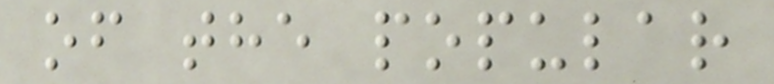of the popular
